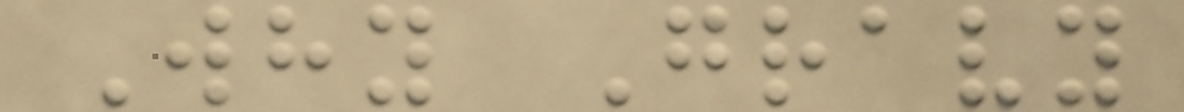Why Gravy
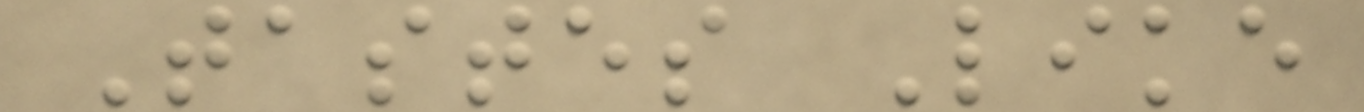Tastes Like
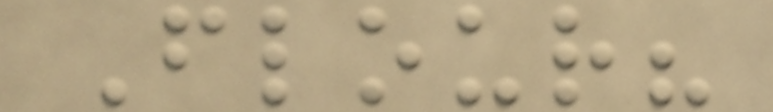Flour?
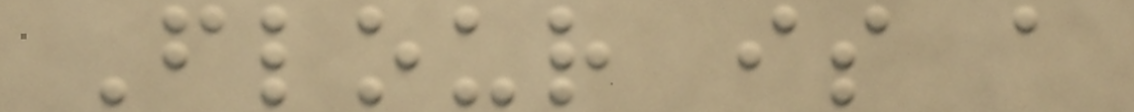Flour is a
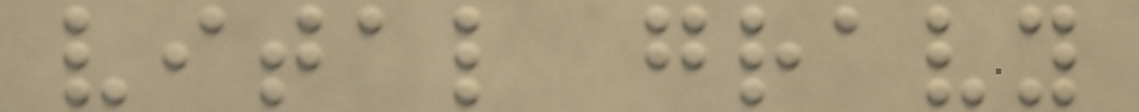vital gravy
